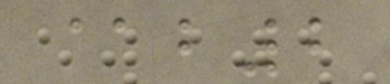@b2
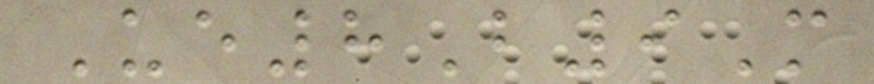Ue8B9M
